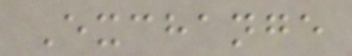Exchange
